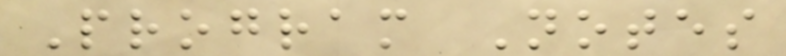Program Notes
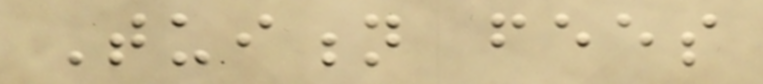Tuition fees
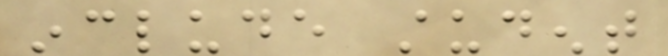include student
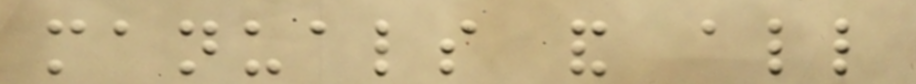manuals and all
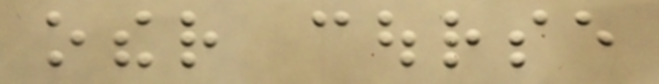other course
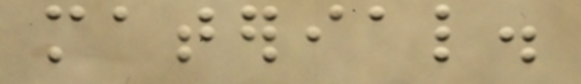material.
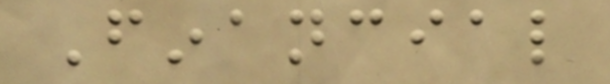Financial
